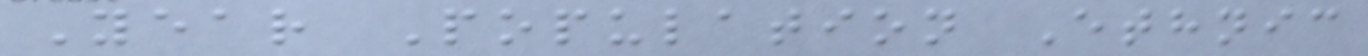Year Population Ethnic
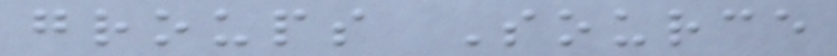groups Source
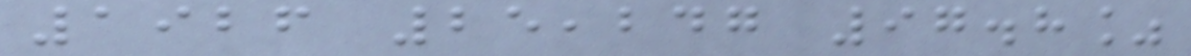1926 25,247 97.8%
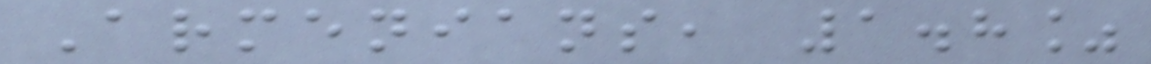Armenians, 1.8%
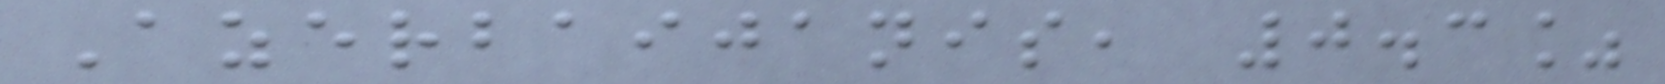Azerbaijanis, 0.3%
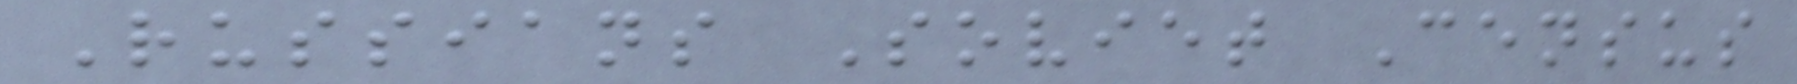Russians Soviet Census
